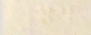74
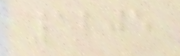1205
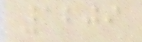1209
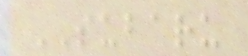SUBARU
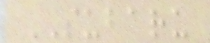SUBARU
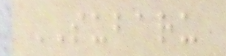SUBARU
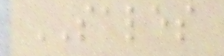SALES
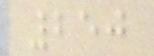250
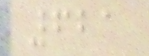621
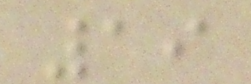19
